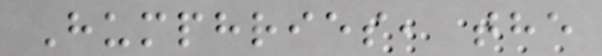Humphries, the
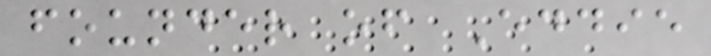founder of Eddie
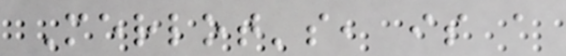Merlot's, is a
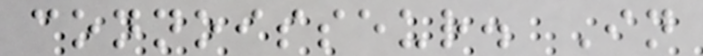connoisseur. In
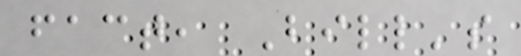fact, Bill's
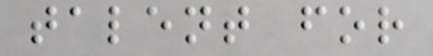talent for
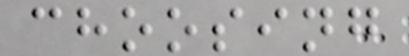choosing
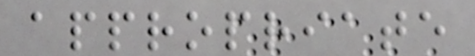appropriate
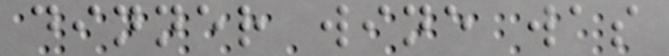dinner wine was
